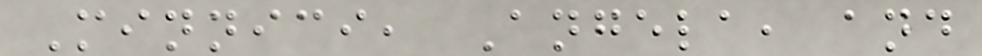Minnici, Angela, and
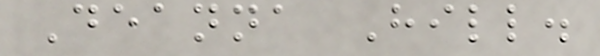Deanna Hill.
